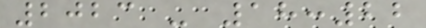2023 - 18:22
